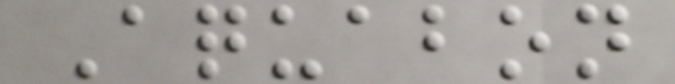Aquabon
